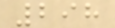298
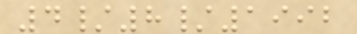4/8/1992
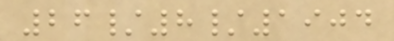26/8/1904
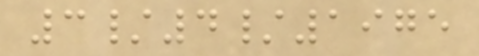3/4/1975
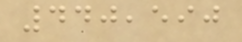440,590
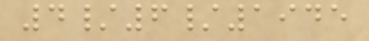4/6/1945
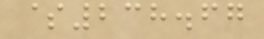$238.67
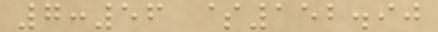7:56 $152.90
